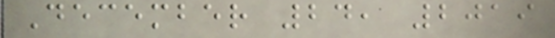December 24, 2019
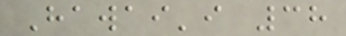Hawai'i 38
